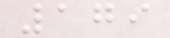179
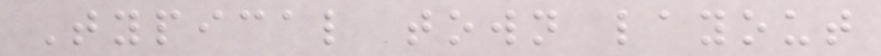Typical town layout
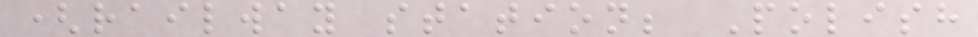(railway station; Polish
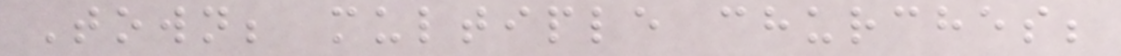Town; multiple churches;
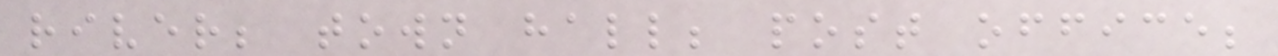river; town hall; post office;
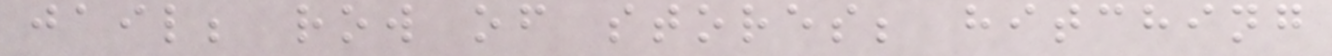jail; row of stores; hitching
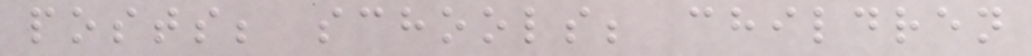posts; schools; children
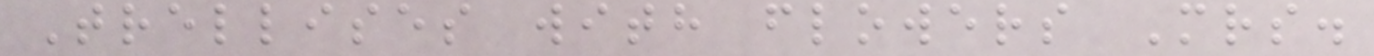Trellises with flowers Mrs.
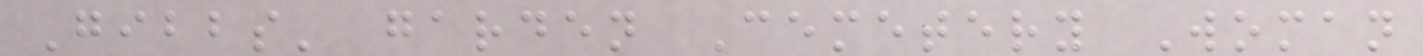Gibbs' garden Cemetery Woman
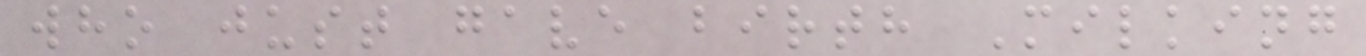who just gave birth Milking
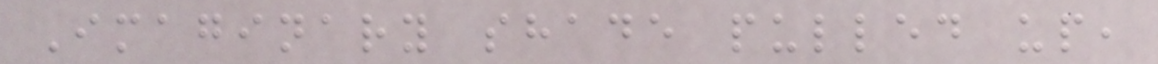Imaginary shade pulled up,
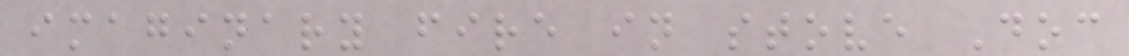imaginary fire in stove Doc
